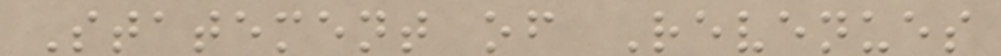Statement of Revenues
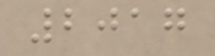2017
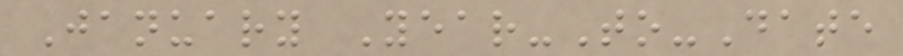January Year-To-Date
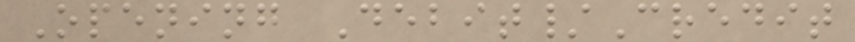Opening Debit/Credit
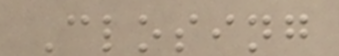Closing
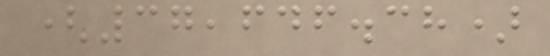(37,646.38)
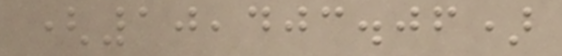(10,403.06)
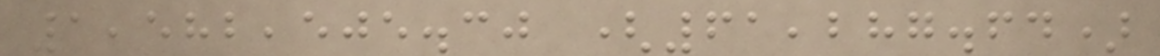1,582,505.30 (61,287.64)
